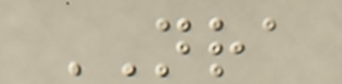NRA
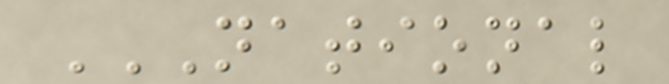NATIONAL
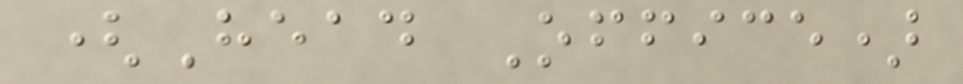(Head Office)
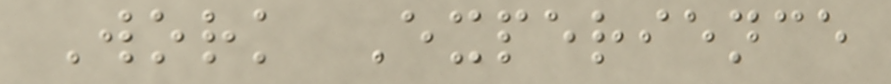Work Experience
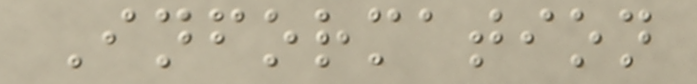Information
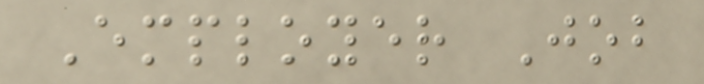Employer Job
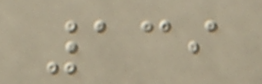139
